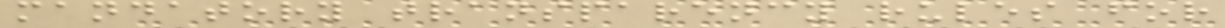mandatory transparency rules for
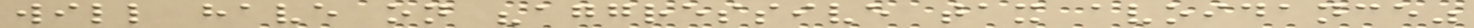will have on "aggressive tax avoidance"
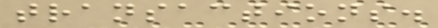transactions.
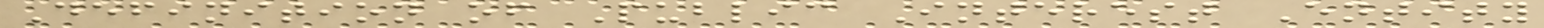Definition of Public Interest Entity
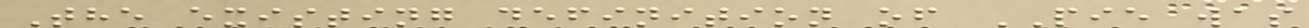The existing definition of PIE was
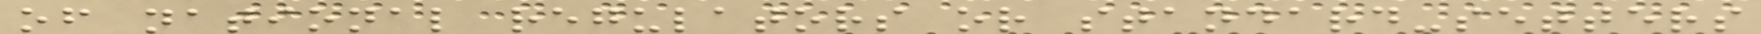of national regulators or standard-setters
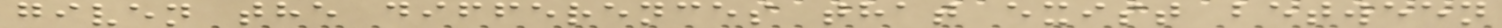given the differences that exist between
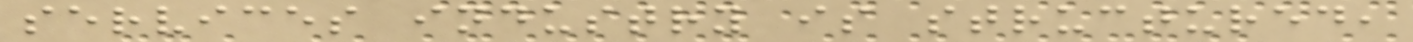services industry is structured,
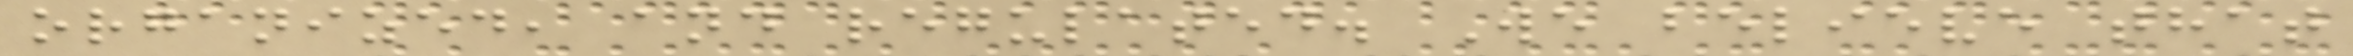organized, and regulated. We believe that
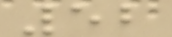52
